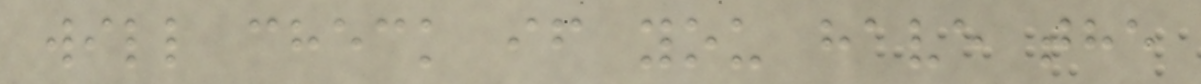will check if you have the
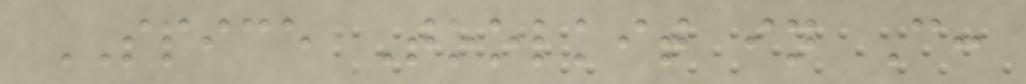SPICE Toolkit in C:
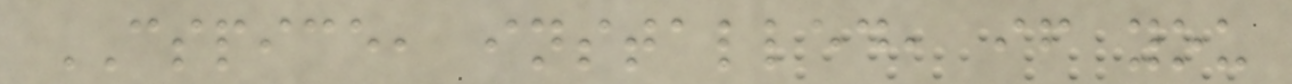CSPICE, installed, if you
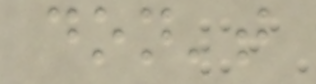don't
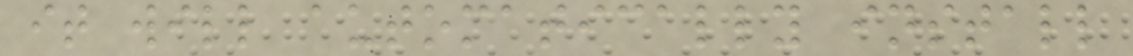it will automatically install
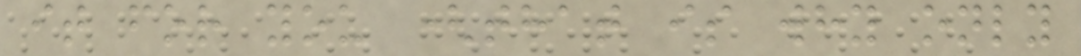it for you (that is why only
